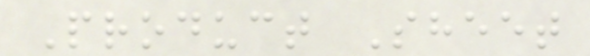Product Sheet
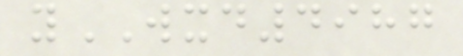yWXD4987
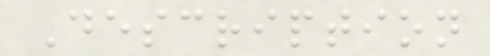Description
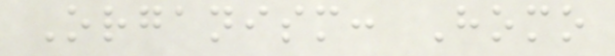Organism: Homo
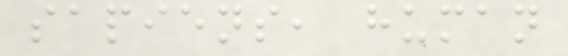sapiens, human
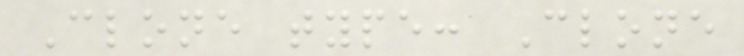Clone type: Clone
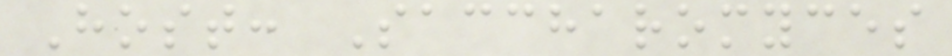Host: Saccharomyces
